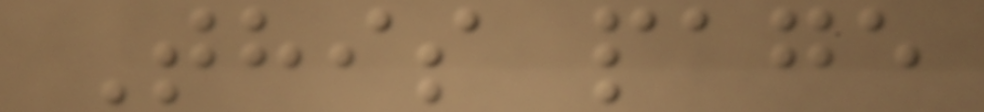This page
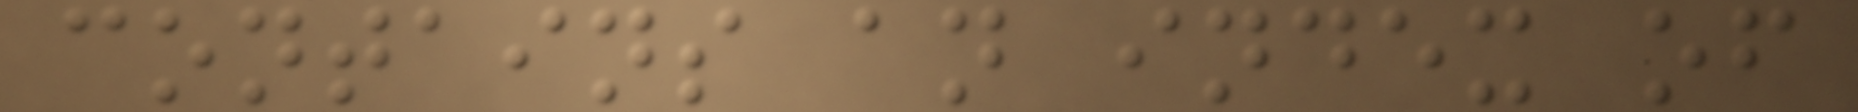contains an index of
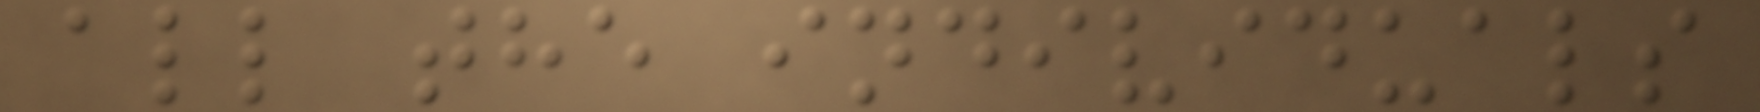all the individuals
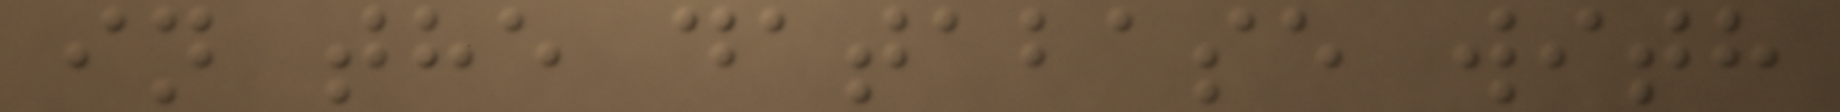in the database with
